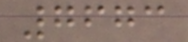7673
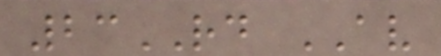23RD AV
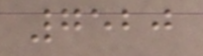7520
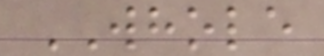WHOLE
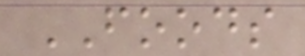FOODS
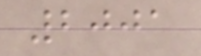2001
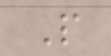P
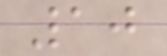10
